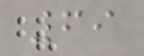69
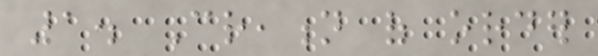1. Creation of order
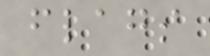flags
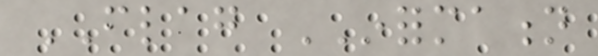FLAG INFORMATION
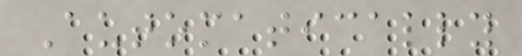Automatically
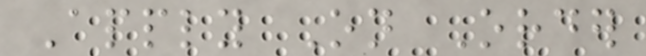Apply On Order
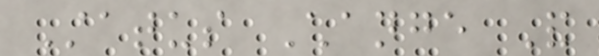Status Change And
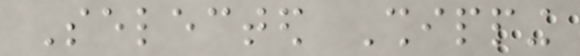Selected Shipping
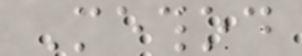Method
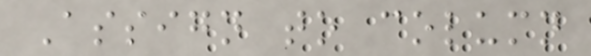Assign to column
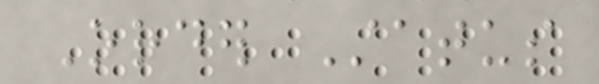Order Status
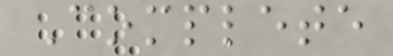Complete
